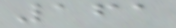161
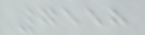7558
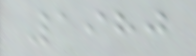1980
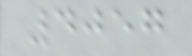4057
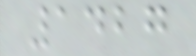1427
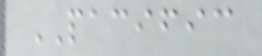PACIFIC
